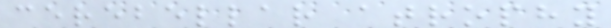cerebellar atrophy
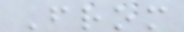From
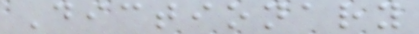Dictionary
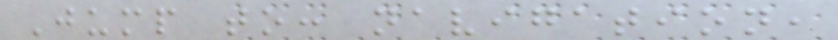Jump to: navigation,
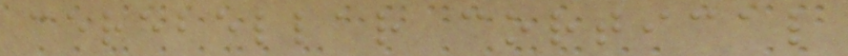cerebellar cortical
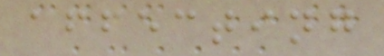affecting
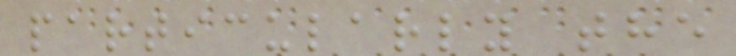particularly the
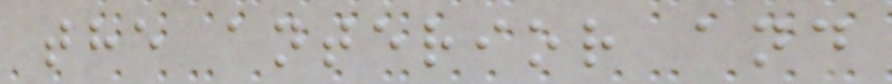the anterior and
